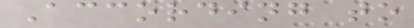According to
